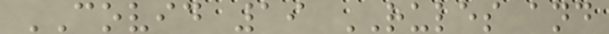COVID 19 RULES and
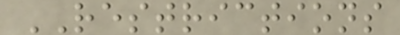RESTRICTIONS
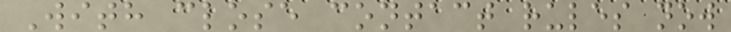With close contact rules now
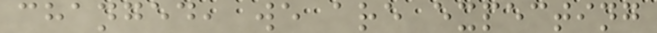changed, we are expecting
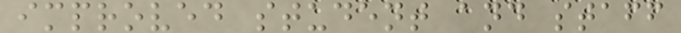improved student and staff
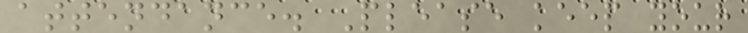attendance. Please keep your
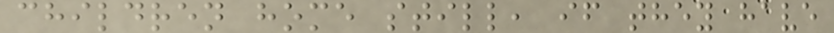children home still, if they have
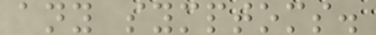any symptoms.
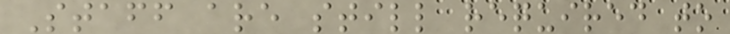Staff are still required to
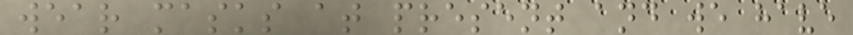wear masks at present and we have
